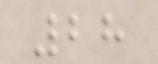28
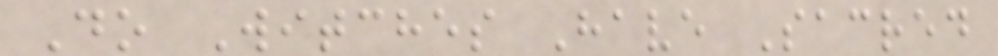Do Witches Have Sacred
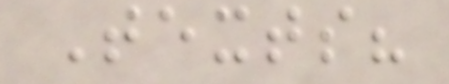Texts?
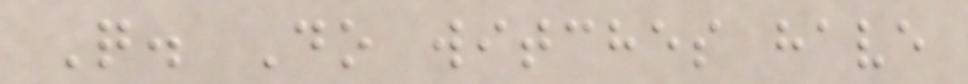Q. Do witches have
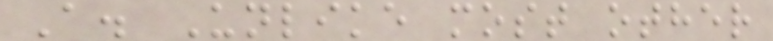A. Unlike most other
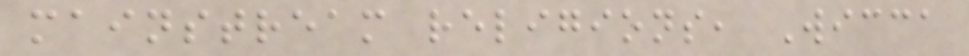mainstream religions, Wicca
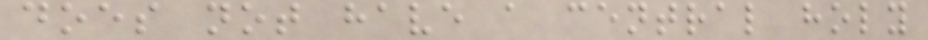does not have a central holy
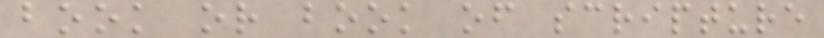book or book of scripture
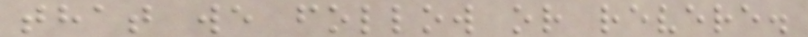that we follow or revere.
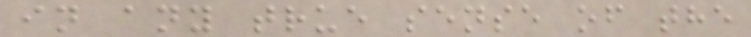in any true sense of the
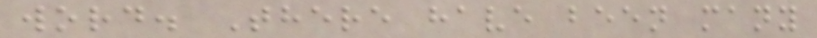word. There have been many
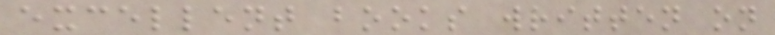excellent books written on
